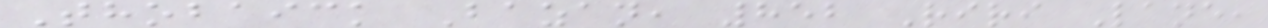Thobaick Bazan, 852 Riri Lane,
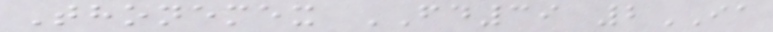Thonemex FD39 2IA
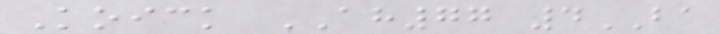Koick AH77 4BA
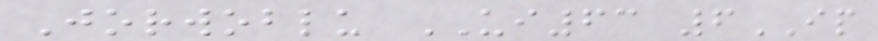Jorwoblu UI63 6IP
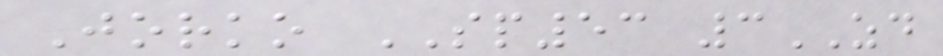Jorko SP53 3ZD
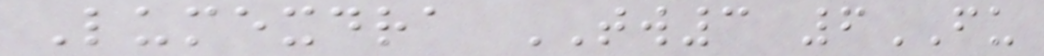Lumexdra TW3 6FU
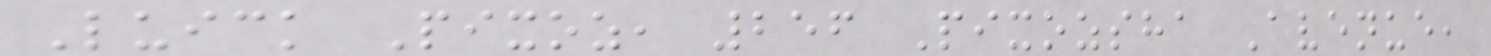Luick Pixoz, 256 Pixozsha Avenue,
